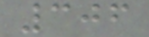306
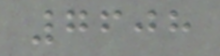7608
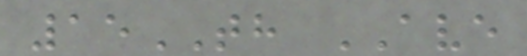15TH AVE
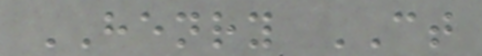HENRY CT
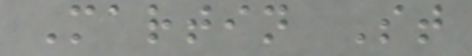Martin St
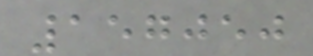157050
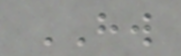HW
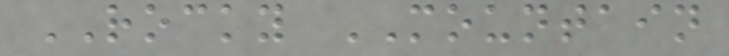ROCKY MOUNTAIN
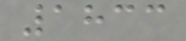1833
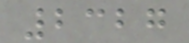2327
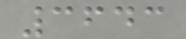3643
